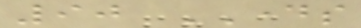90 DAYS
